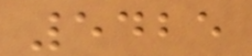5425
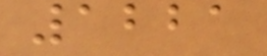1221
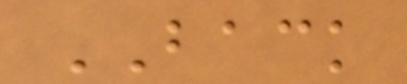BACK
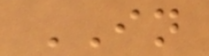IN
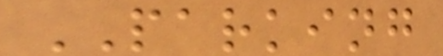PARKING
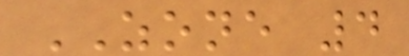ZONE 4
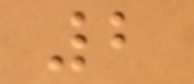2
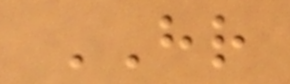HR
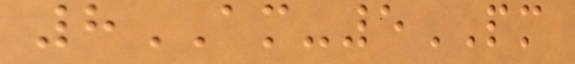8AM-5PM
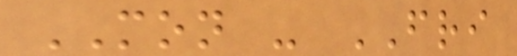MON - FRI
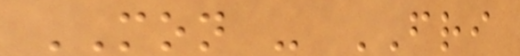MON - FRI
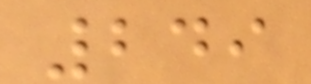249
